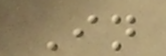In
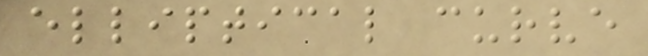elliptical curve
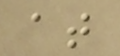at
